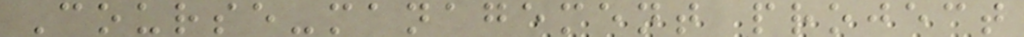Course-management project
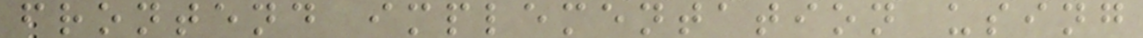frontend implementation using
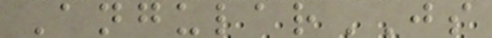AngularJS
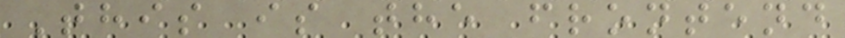This is the frontend
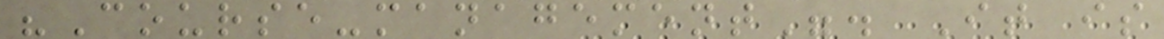"Course-management". It is
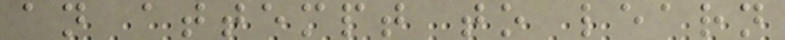an attempt to learn
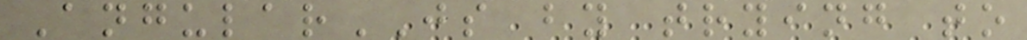AngularJS by trying to
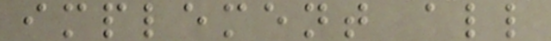implement all
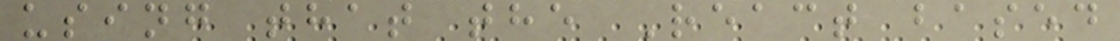using that the React based
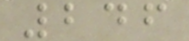246
